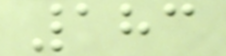183
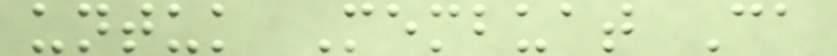untuk Membuat Ca
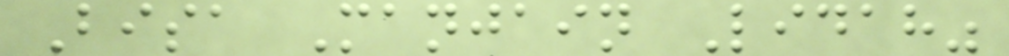Bisa Manjain Lidah"
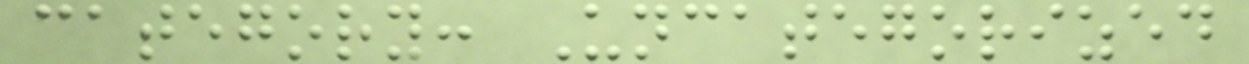category: Uncategorized
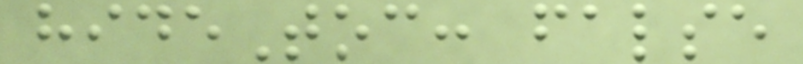hideToc: false
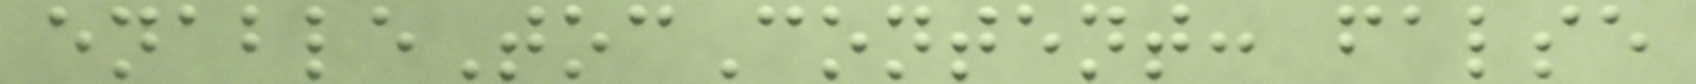enableTocContent: false
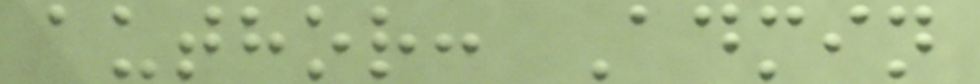author: Admin
